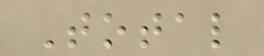Total
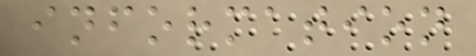information
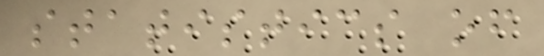statistics of
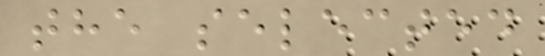the selected
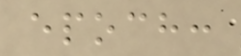epoch:
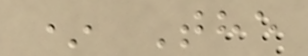* The
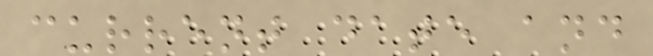current date and
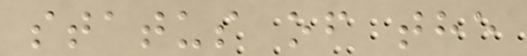status of the
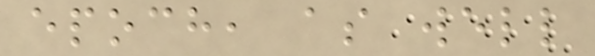epoch, as well
